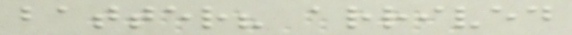batter? arrived
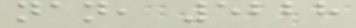nan, 5228
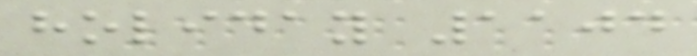holiday 1104
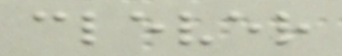clever
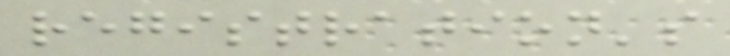registration's
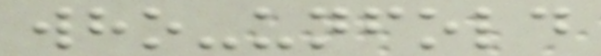who-unfold
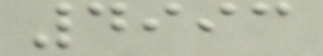4993
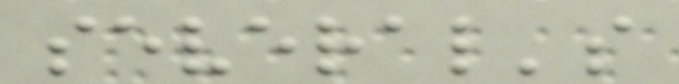several's
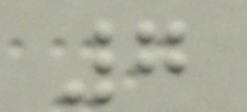7
